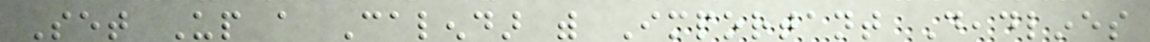Set Up a Calendar with Important Deadlines
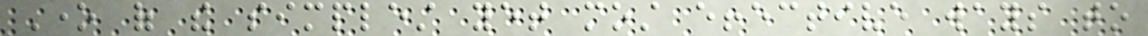One of the simplest yet most effective ways to
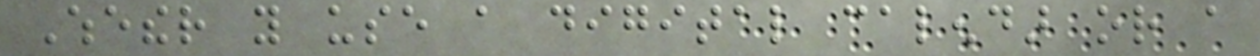Whether you use a digital calendar or a
